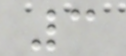3
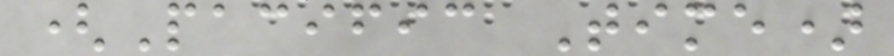(Pacific Time)
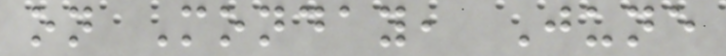on Monday, June
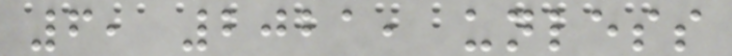6, 2021, unless
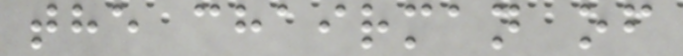the chairman of
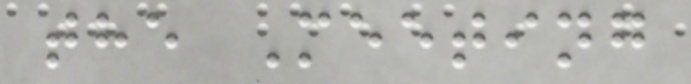the Meeting
